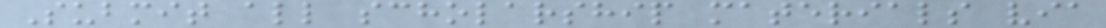Submit all scholarship materials via
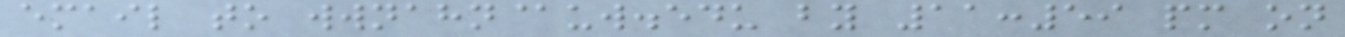email to wwnahn@uw.edu by 11:59 pm on
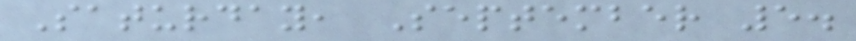Saturday, September 5.
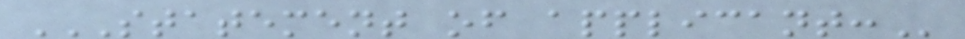STATEMENT OF APPLICANT:
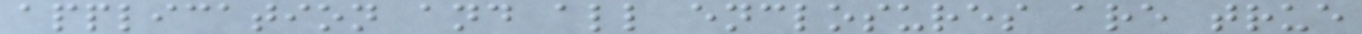application and all enclosures are true
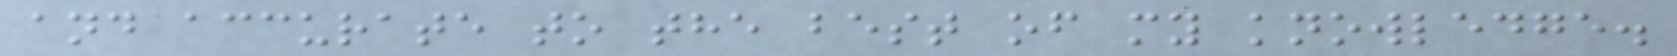and accurate to the best of my knowledge.
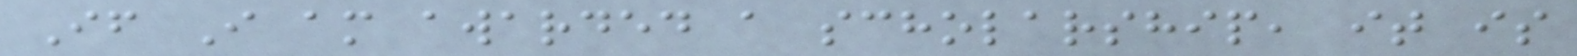If I am awarded a scholarship, it is
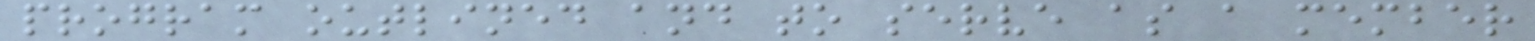program outlined and to serve as a member
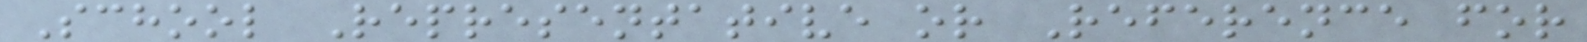School Representative or Reference for
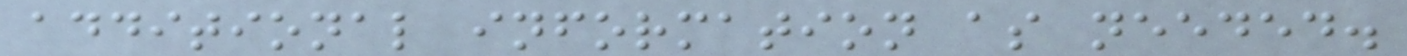additional information as needed.
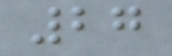27
